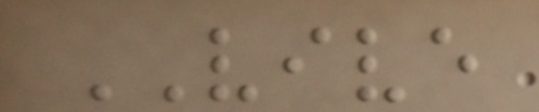VIVE
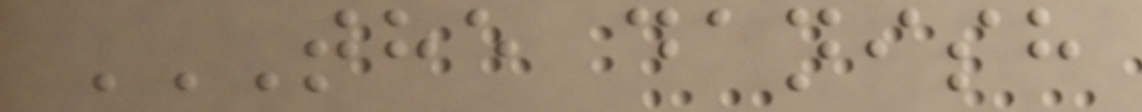THE DANISH
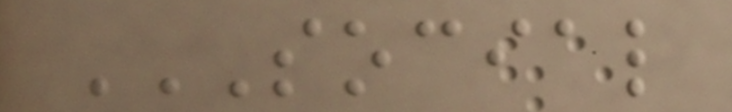SOCIAL
